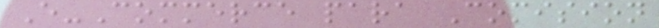E-Commerce para Comision
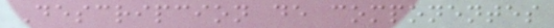Descripcion de componentes
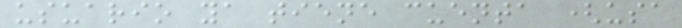usuario ya tiene cuenta (usa
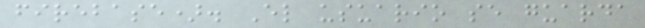firebase). El usuario se guarda
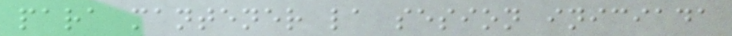para mantener la sesion iniciada
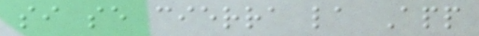si se cierra la App
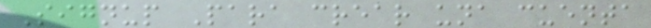Signup Para crear una cuenta
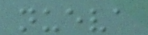nueva
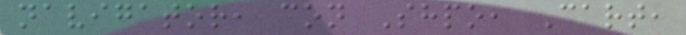navigator, con Shpo, Cart,
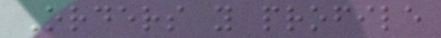Orders y profile
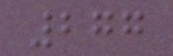277
